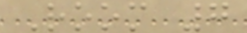Room 7
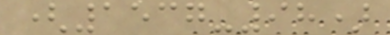(1537-98)
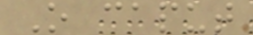O caput
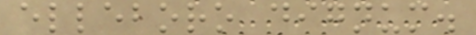elleboro dignum.
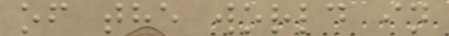of the world in
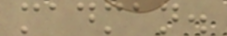madman.
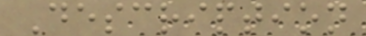Description
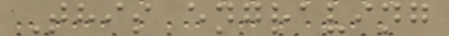This engraving
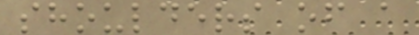shoulders of a
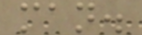man.
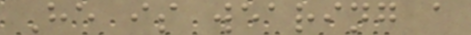He is wearing a
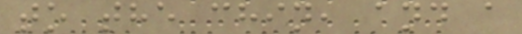to the chin, and a
